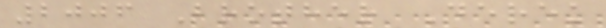2006 Brother Derek
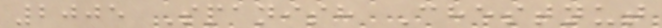2005 Spanish Chestnut
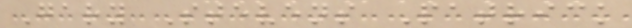Gary Stevens Patrick
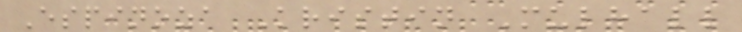Espinoza Kristin Mulhall
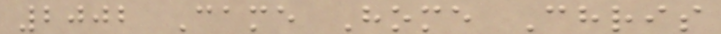2002 Came Home Chris
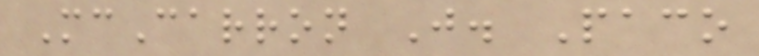McCarron J. Paco
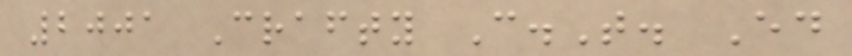2001 Crafty C.T. Ed
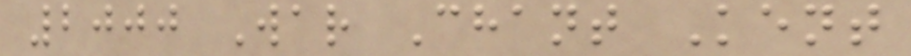2000 War Chant Kent
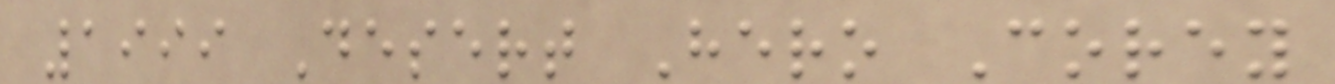1999 Desert Hero Corey
